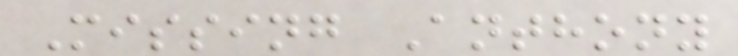Missing Anthony
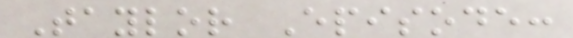Taylor Episode:
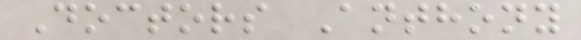Doctors Anthony
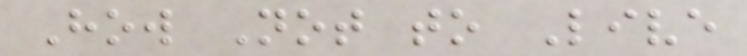How Not to Live
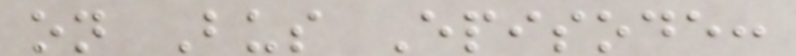on Bus Episode:
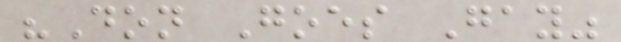"Don Goes Gay"
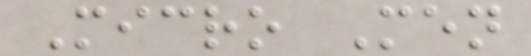Micro Men
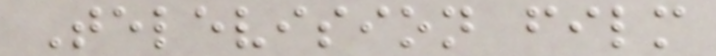Television film
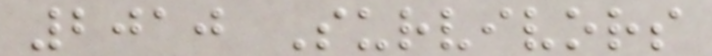2010 Survivors
